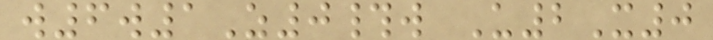w6w1Z0#w U2X0
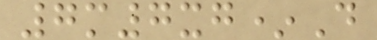7m7xg*D
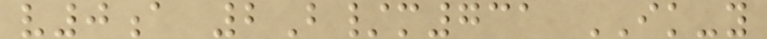v0a 2B/m731 IK-y
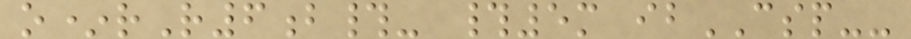o*rR6b#- #5m ibCSP--
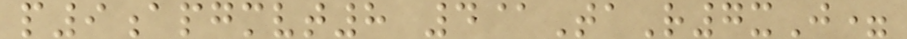p9apgmvt8 4@TaR7xJ=
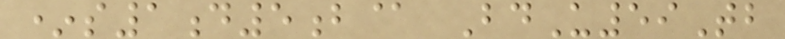*s1d5b@ BdU59Tb
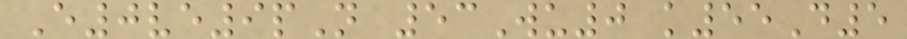E0ve9pN 53Wu0 k55D5
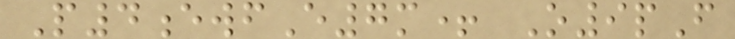P4ewfE7m+ O9pF
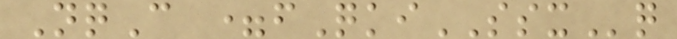NqC =fQkiSSXq
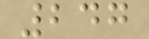247
